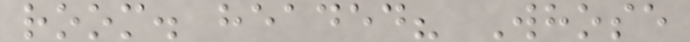room. headed? Whose
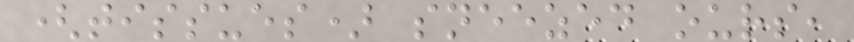(tissues) sneezed ours,
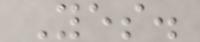Yes.
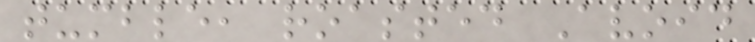tumble, roasted Avoid
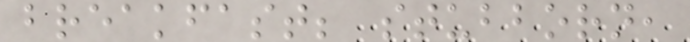breakfast; stubborn,
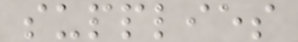supplies
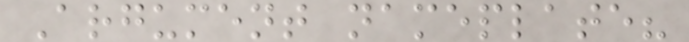Argument nameplate?
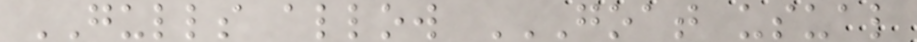GULLS allow GOAT USUAL
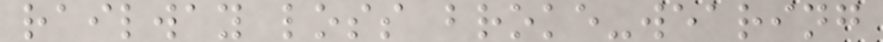railway loss broke-wearing
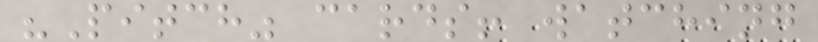"Pitch" cards! watching
